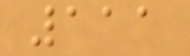111
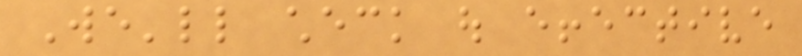We'll check out effective
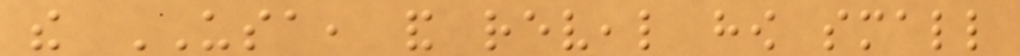the USA, and reveal how small
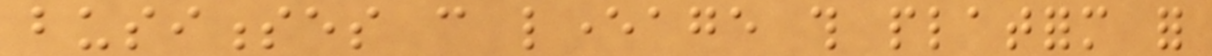businesses can leverage this platform for
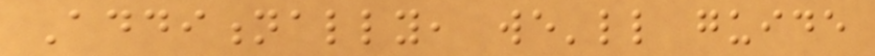Additionally, we'll guide
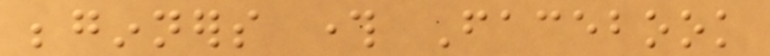beginners through Facebook
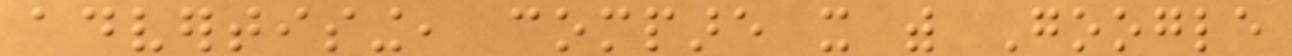advertising, compare it with Google
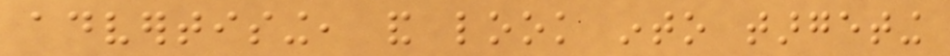advertising, and look into targeting
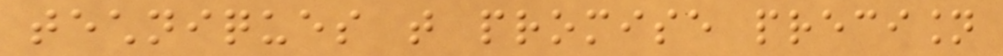techniques that promise precision
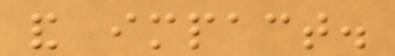and impact.
